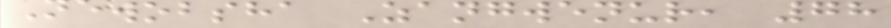Newobsha Zangwenur, 78
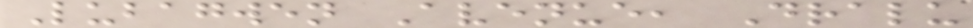Lubagwen Avenue, Dralu
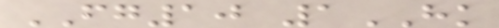FG10 1HK
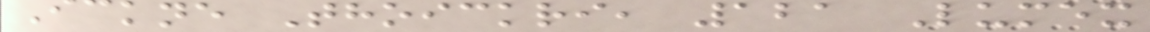Ickne Thoickri, 121 Lumex
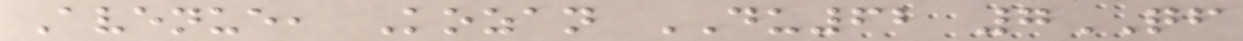Avenue, Kozan DU62 7QF
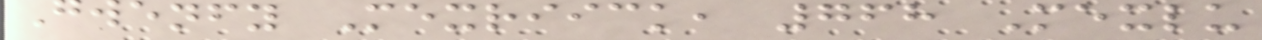Gwenfy Mexriick, 768 Mexlu
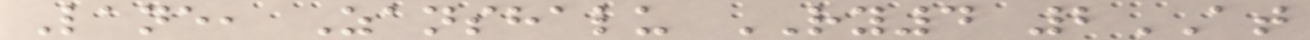Lane, Zanshalu RY4 2AT
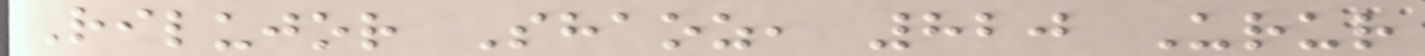Rilujor Shaoz, 820 Urur
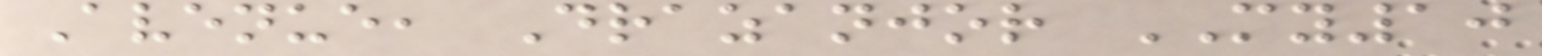Avenue, Drazanjor MY10
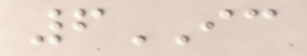6IC
